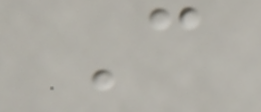C
